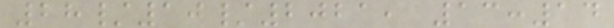28/10/2021, 13:14
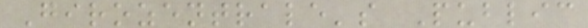Girozentrale's Public
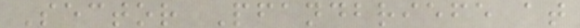Sector Pfandbriefe at
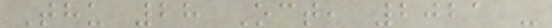Thu 28 Oct, 2021 -
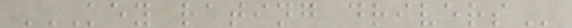KEY RATING DRIVERS
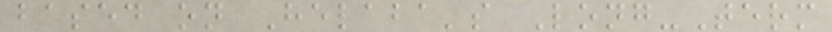based on Helaba's Long-Term
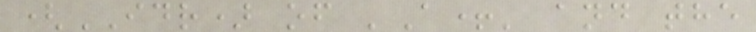(IDR) of 'A+' and the
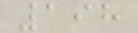198
